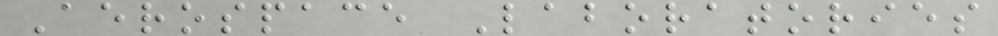Aerospace Laboratories
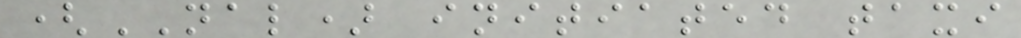(NAL) initiated taxi
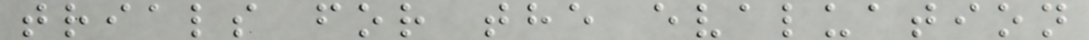trials for the evaluation
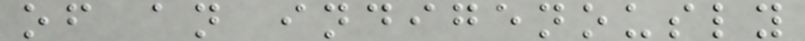of an indigenously
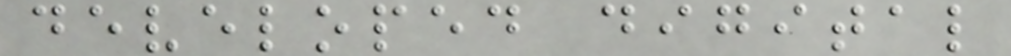developed digital
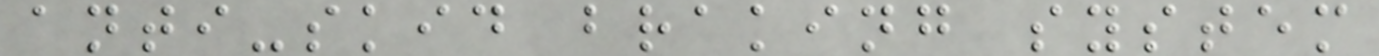anti-skid braking system
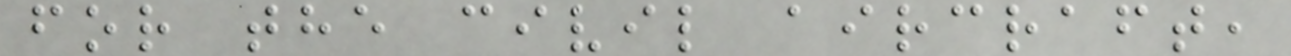for the civil aircraft,
